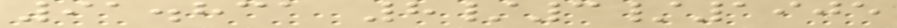91.831 8/3/1905
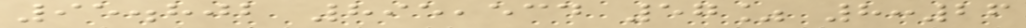95.802 895,534 57% 8:26
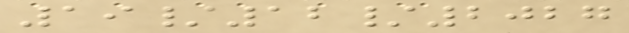19/12/2027
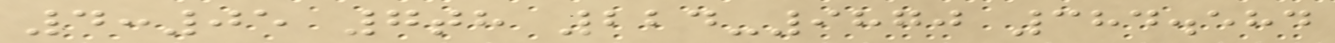4:05 7th 224-9870 384.584
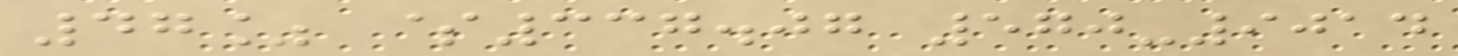47% $337.07 570-9014
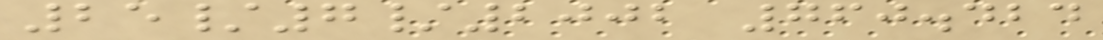25/7/2002 760.424
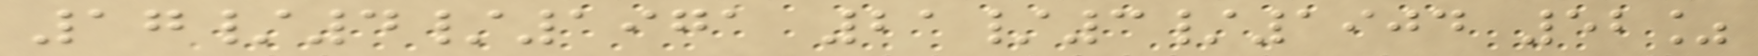17/4/1971 21/3/1904 52%
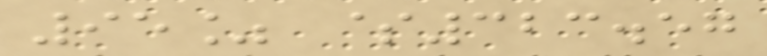95% $323.57
